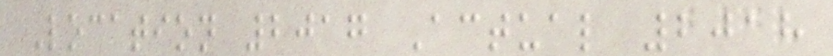Location 2017 Actual 2018
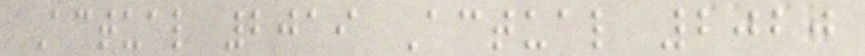Actual 2019 Actual 2020
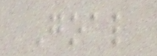Goal
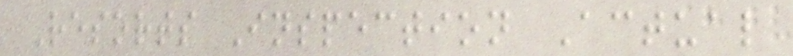Resorts Inspection Actual
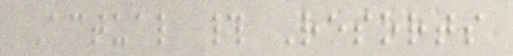Actual # Resorts
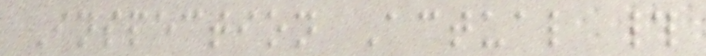Inspection Actual #
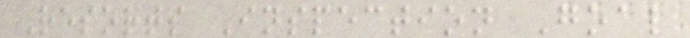Resorts Inspection Goal
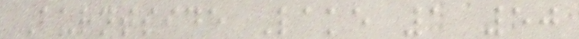Burntside Lake 1 50
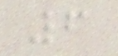6
